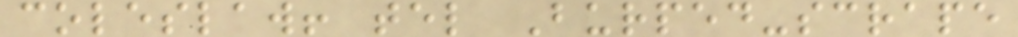coleslaw! tel Burped-scrape
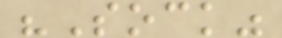"Sock"
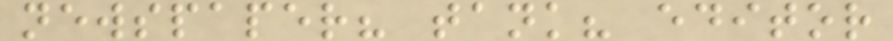newspaper? tank? editor
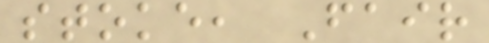stoke, Fair
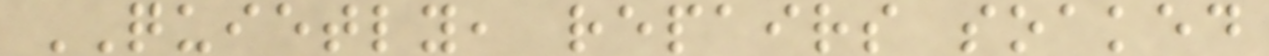QUIETLY, repairs soaked
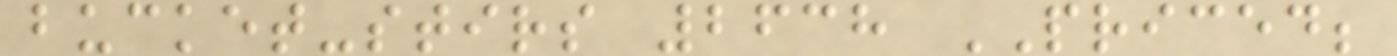bucket-stirs 2638 PRICED;
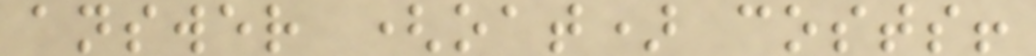answer (oat) costs!
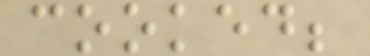cooked;
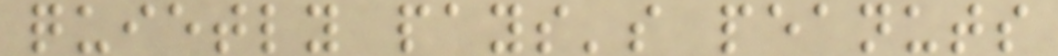quietly pays's peanuts
